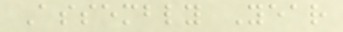Assembly Year
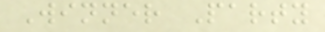Winner Party
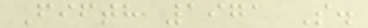Fifth 1971 S.
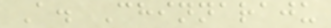A. Chinnaraju
